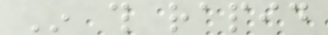In this rapid
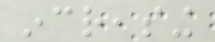increasing
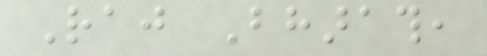Raj Bharath,
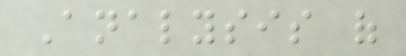Analysis of
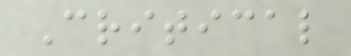Critical
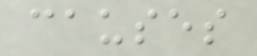causes
